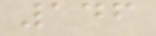146
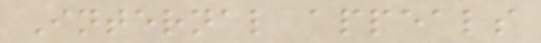Internal appeals
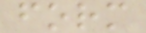form
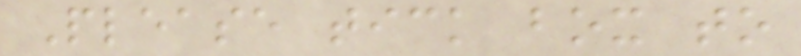Please tick box to
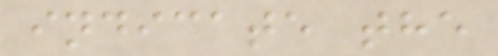indicate the
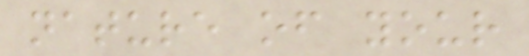nature of your
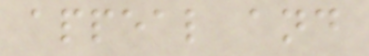appeal and
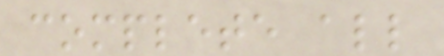complete all
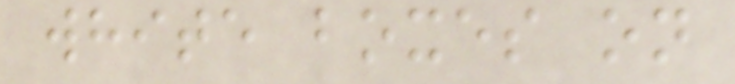white boxes on
